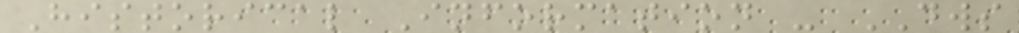Historical Information - DWS
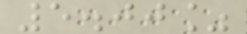5.00%
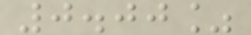0.00%
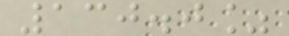130.0%
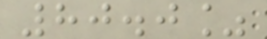80.0%
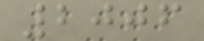2006
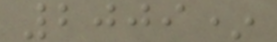2009*
